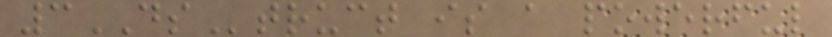3DStruct is a powerful
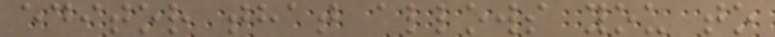editor that allows you to
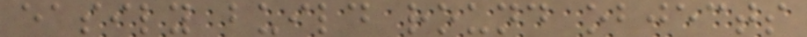easily build round objects
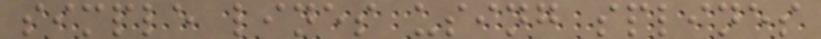simple lines using splines
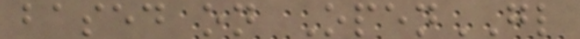based on OpenGL
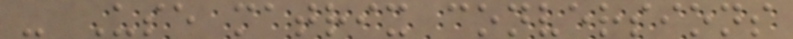- Use matrix conversions
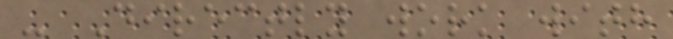- Directly work with
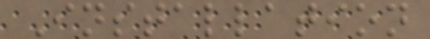Installation
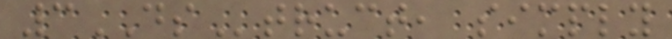3DStruct, simply
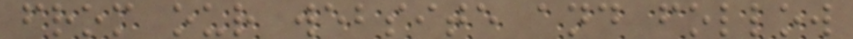from our website and follow
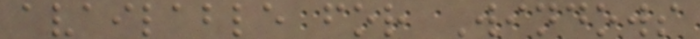available for Windows
